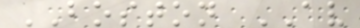BOSTON AV
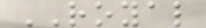ROYAL
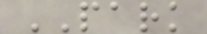PARK
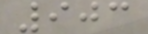903
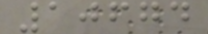10674
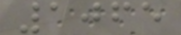1065
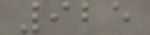925
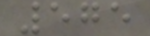575
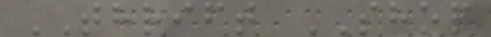THRIFT SHOP
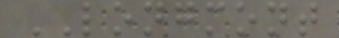LONGMONT
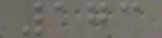173
